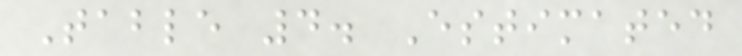Table 4. Estimated
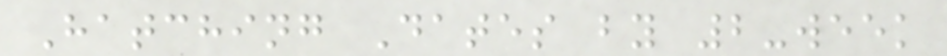Hatching Dates by 2-week
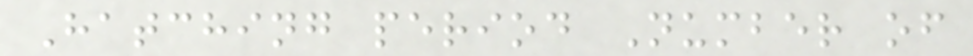Hatching period Number of
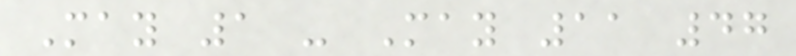May 1 - May 11 47
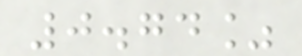0.74%
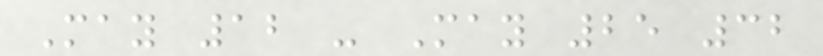May 12 - May 25 32
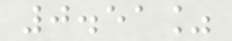0.51%
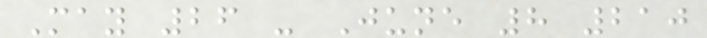May 26 - June 8 210
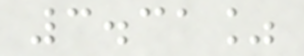3.31%
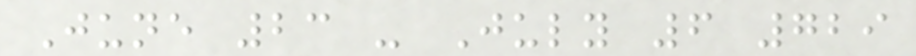June 23 - July 6 729
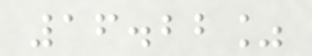16.22%
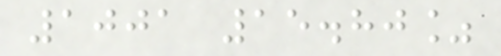1001 15.80%
